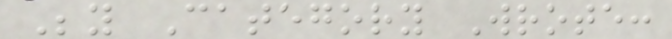Beyond Category Wrote:
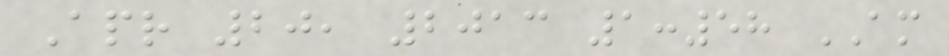Apr 20, 2013 1:58 AM
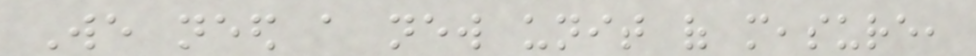We need a new unit of measure,
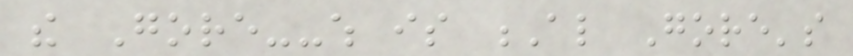the Gore--which is Al Gore's
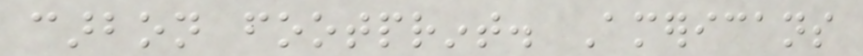carbon footprint. Americans
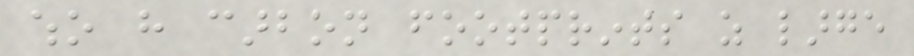who have carbon footprints as large
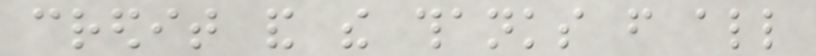credit and the thanks from all
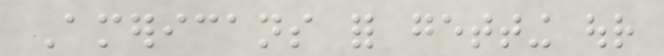Americans for getting our
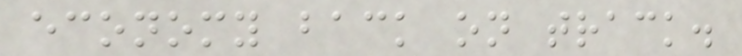economy back on track.
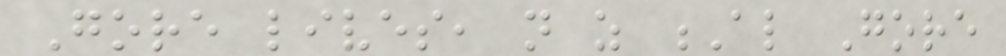Gore lives, not as Al Gore
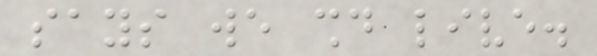says we should live.
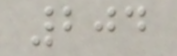204
